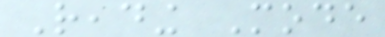Reading Mode
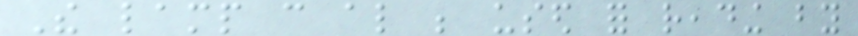The lamp can also be used for reading by
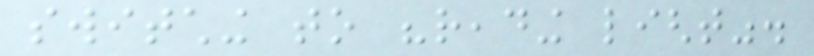switching to "reading light".
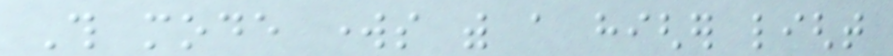This mode works with a higher light
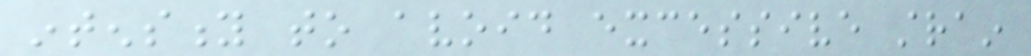intensity to avoid excessive strain
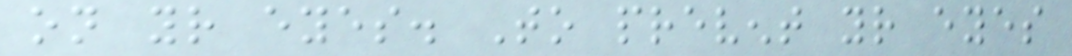on your eyes. To prevent your eyes
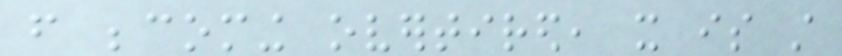from becoming overtired, it is still
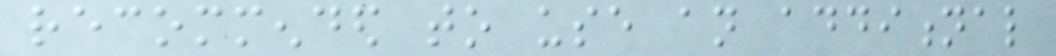recommended to use an additional
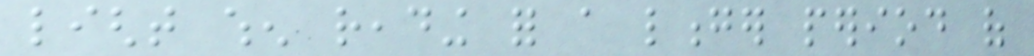light when reading for a longer period of
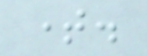time.
